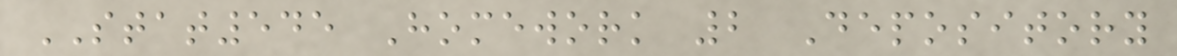STAT545 Homework 2 Depository
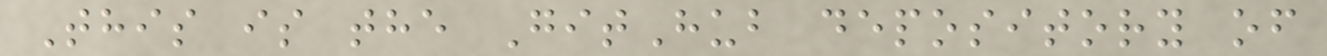This is the GitHub depository of
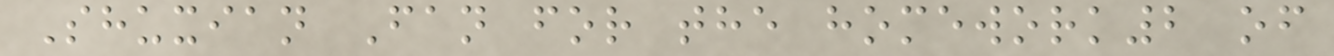Shuxian Fan for the homework2 of
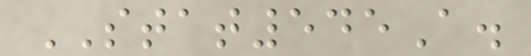STAT545A.
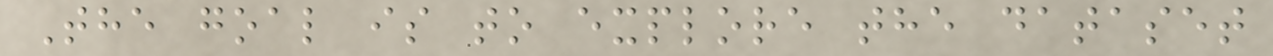The goal is to explore the dataset
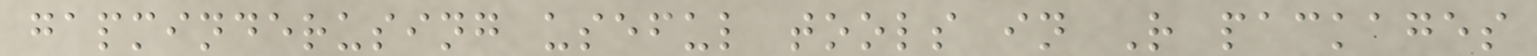gapminderusing useful tools in R packages
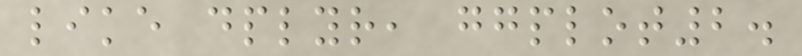like dplyr, ggplot2.
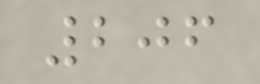206
